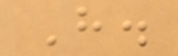H.
